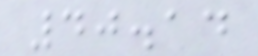40.14
